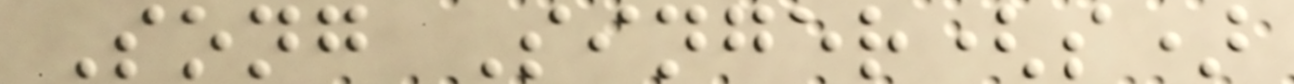Song Singer(s)
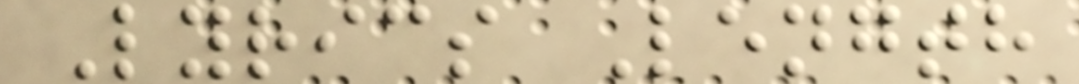Lyrics Length
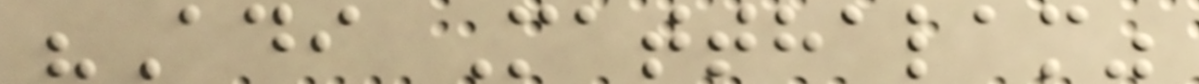"Adi Matthalam"
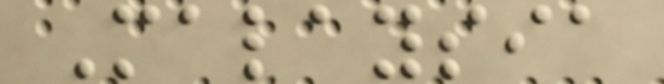Malaysia
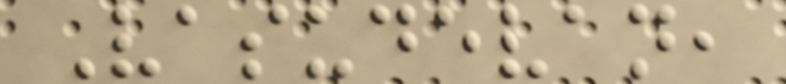Vasudevan,
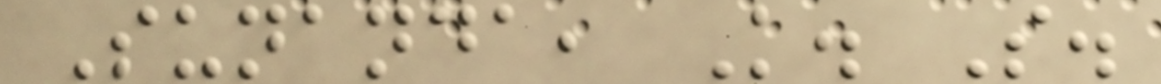Sunanda, K. S.
